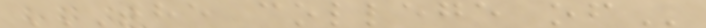THE COLLEGE OF
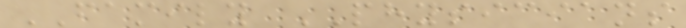FAMILY PHYSICIANS
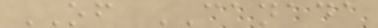OF CANADA
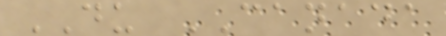DU CANADA
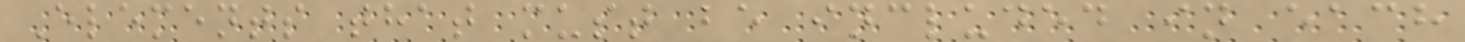Elements that must be included in each
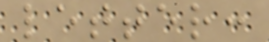letter:
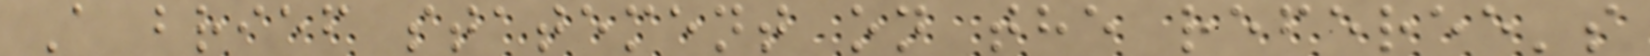A brief statement on the referee's
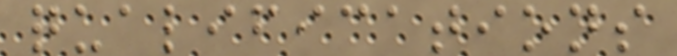qualifications
